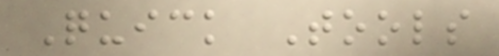Quick Tools
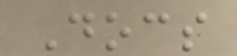Docs
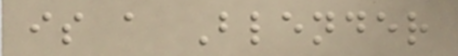is a Blender
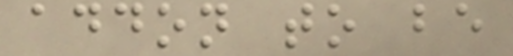addon to be
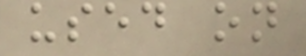used on
